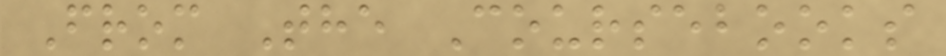From The Coursebooks
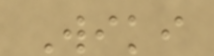Wiki
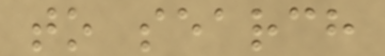to search
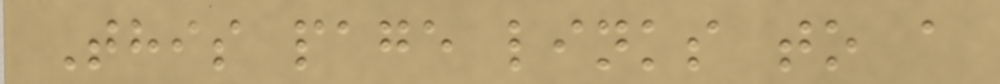This page links to a
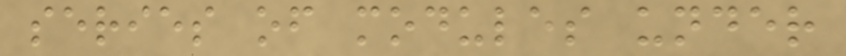series of modules under
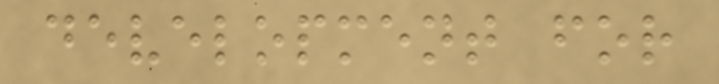development for
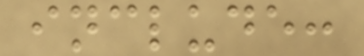include:
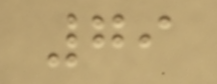79
